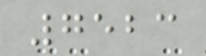7523
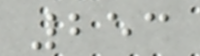253
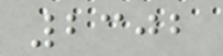2302
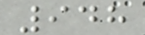948
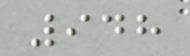948
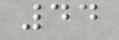44
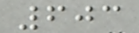603
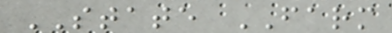STATE FARM
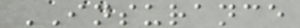INSURANCE
